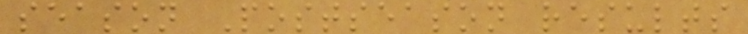season Postseason results
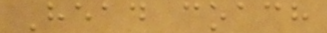Head coach
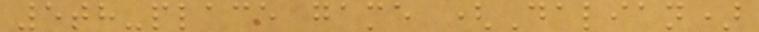5th-place game (Dalian)
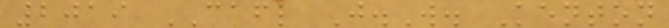2019 CAFL J.W. Kenton
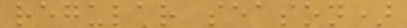regular season)
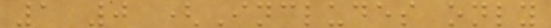1 0 (Includes only
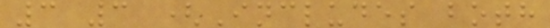3 3 (Includes both
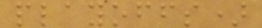playoffs)
